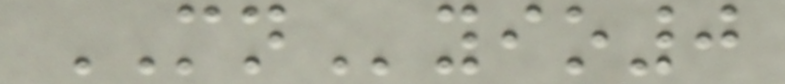MNyio0
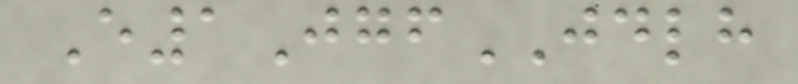E1JgfJDLH
